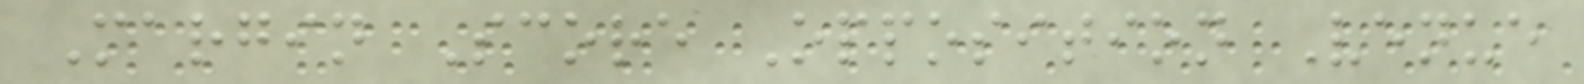Margin Score Opposition Venue
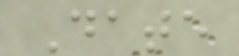Date
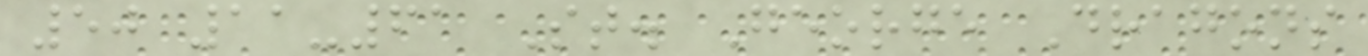50 11-61 St. George Dragons
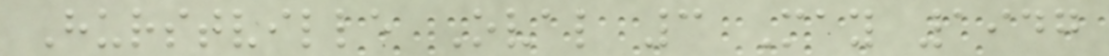Hurstville Oval 3 May 1947
